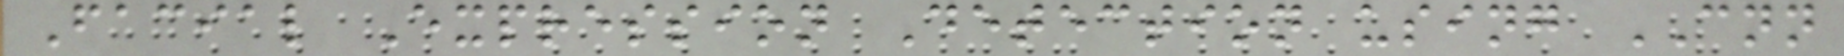Facial Expression Detection using CNN
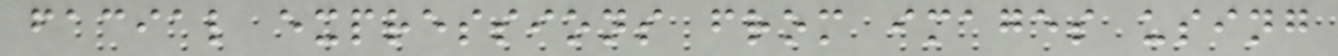facial expressions from images using
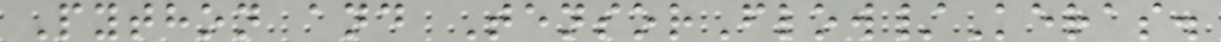Python and TensorFlow/Keras.
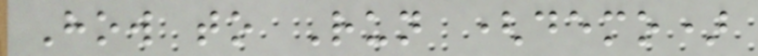How to Run (demo)
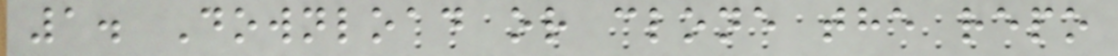1. Download or clone the repo
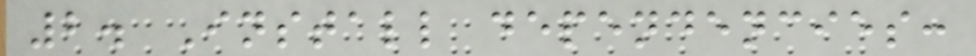2. Install dependencies:
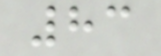83
